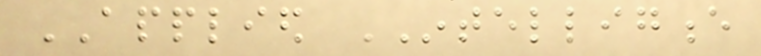APPLIED INTELLIGENCE
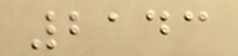2143
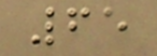65
